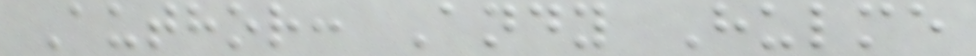Author: Andy Hulme
